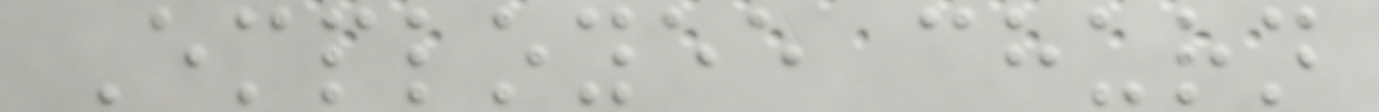Employee churn
